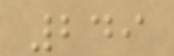249
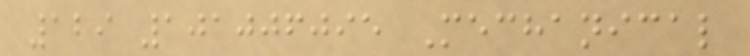129 101006095 Mechanical
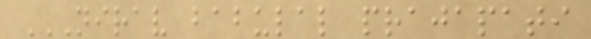NIRAV BABULAL PRAJAPATI
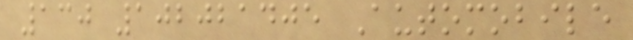130 102021405 Automobile
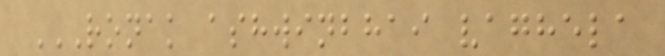RONAK ASHWINBHAI VAGHELA
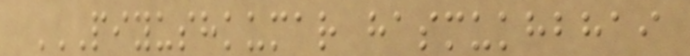PIYUSHKUMAR HASMUKHBHAI
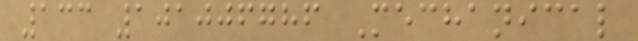133 101006786 Mechanical
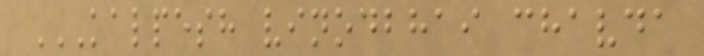KALPESH VINODBHAI CHAVDA
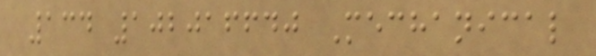134 102016640 Mechanical
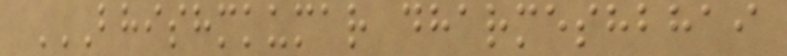BHISHMKUMAR DHARMESHBHAI
